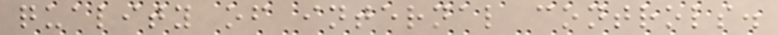quality of internal controls.
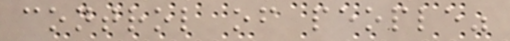control of people"
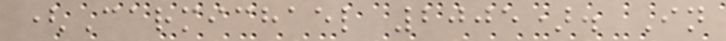(Carmichael 2005). In
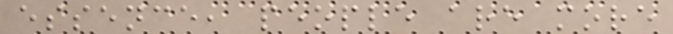essence, people are more
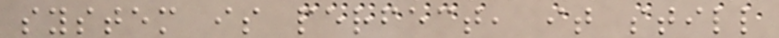system is perfect, it still
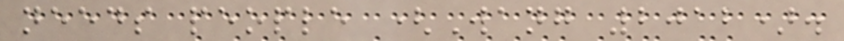needs people (Wang 2012).
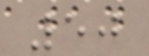50
